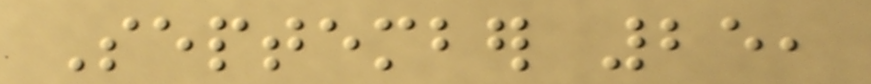September 25,
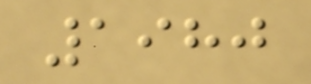1980
